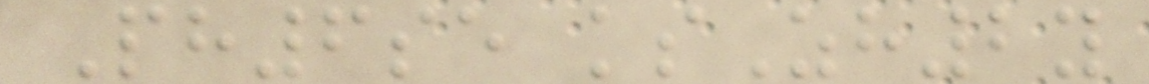Ph6se ksZh2y
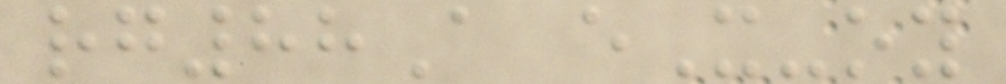rg88A eX-oy
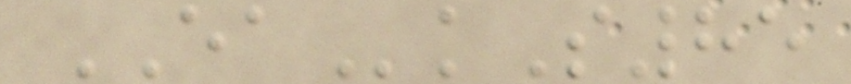EAkS85
